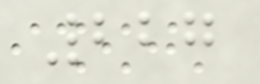227
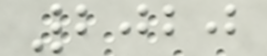2020
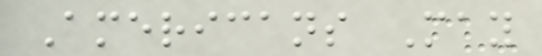Americans May
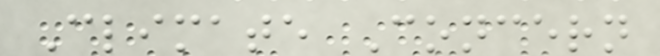Climate Concern
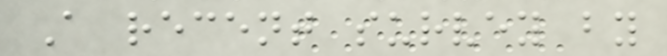A recent survey by
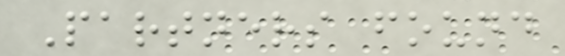Partners found
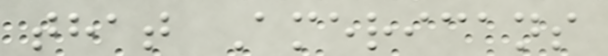that Americans
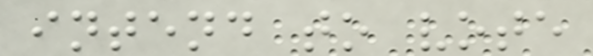intend to vote
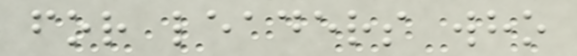for leaders who
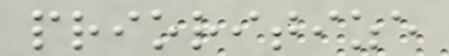prioritize
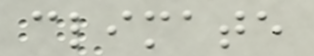climate
